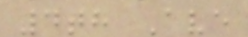4th Ave
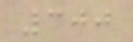300
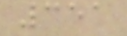351
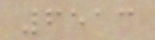6513
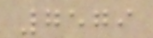7579
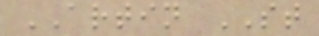ARTIN ST
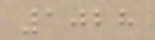1028
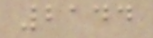2144
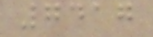7417
